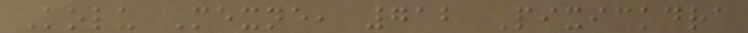Kolu Mexne, 712 Pixickdra
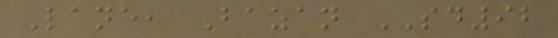Lane, Bazan SD92
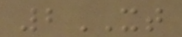2XT
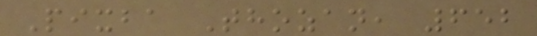Pixba Thozan, 652
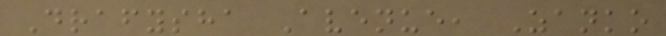Drafysha Avenue, Zanko
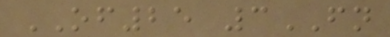OF25 3FN
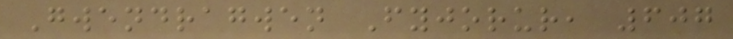Gwendragwen Fyjorur, 607
